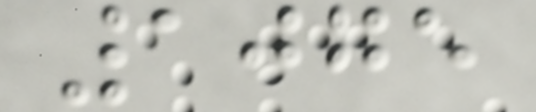1075
